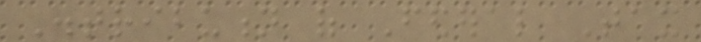Distribution of Federal Tax
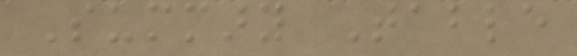Summary Table
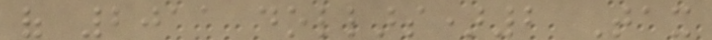of 2011 dollars)2 Tax
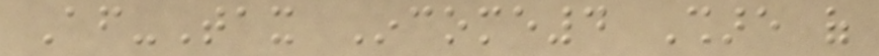After-Tax Income4 Share of
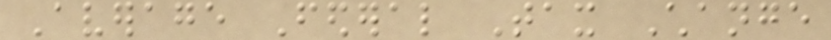Average Federal Tax Change
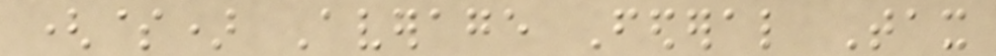($) Average Federal Tax
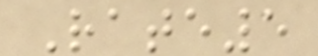Rate5
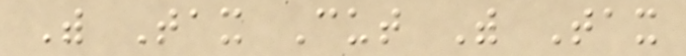With Tax Cut With Tax
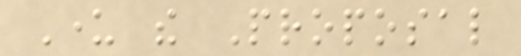Under the Proposal
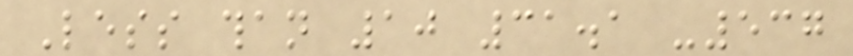Less than 10 31.1 -537
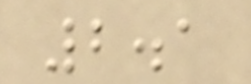2.1
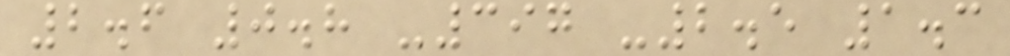2.6 0.8 -397 -2.5 1.3
